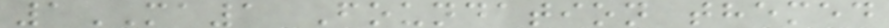1MA1 Foundation themed
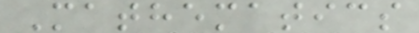Mathematics
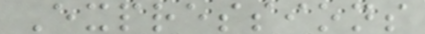Expressions
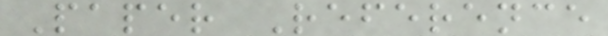Paper Reference
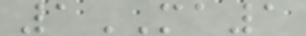1MA1
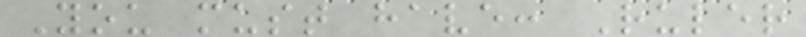You must have: Ruler
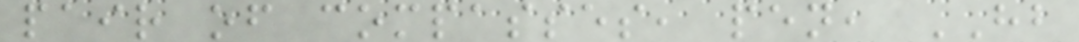pair of compasses, pen, HB
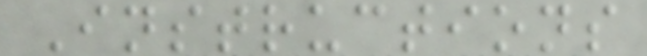Instructions
